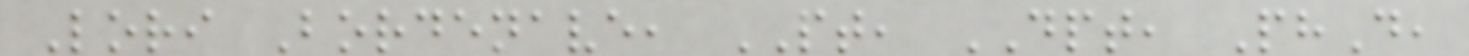Lori Bordenave, PT, DPT, PhD,
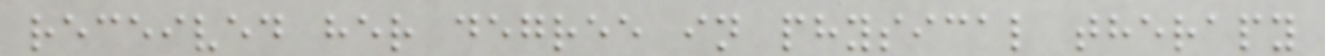received her degree in physical therapy
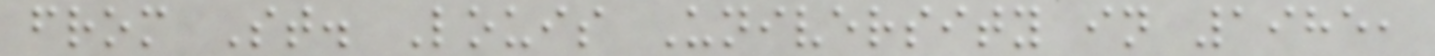from St. Louis University in 1985,
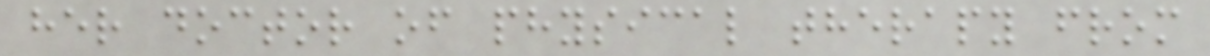her doctor of physical therapy from
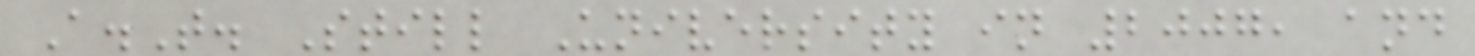A.T. Still University in 2007, and
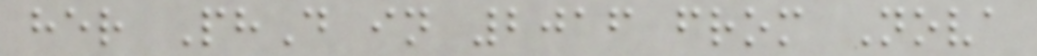her PhD in 2016 from Nova
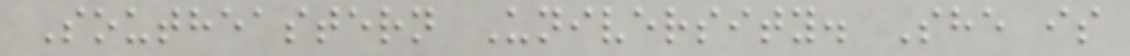Southeastern University. She is
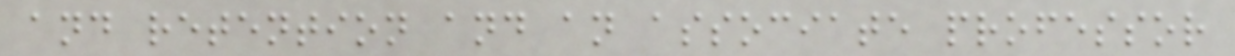and retention and an associate professor
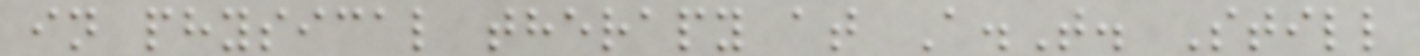in physical therapy at A.T. Still
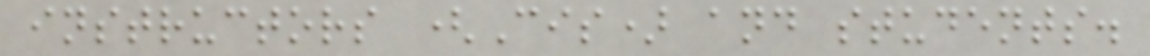instructors (Cis) and students.
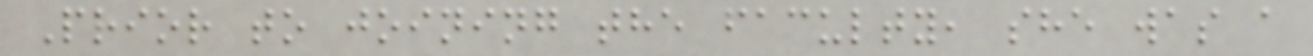Prior to joining the faculty, she was a
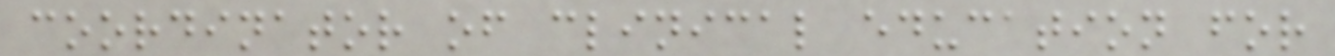coordinator of clinical education for
